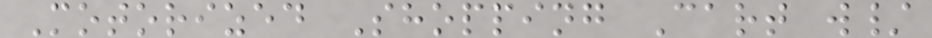Motorized Shopping Cart w/
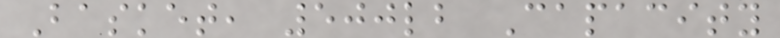Basket, 500lb Capacity
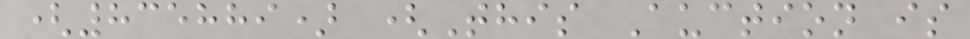(835889) (This Auction is
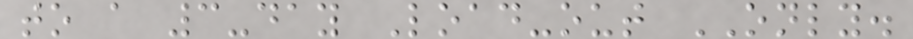to a 3-day Load-out ONLY.
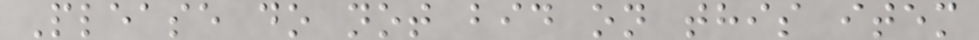Please do not bid on this item
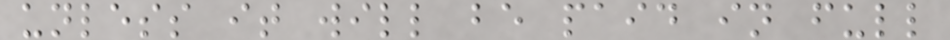unless it will be paid in full
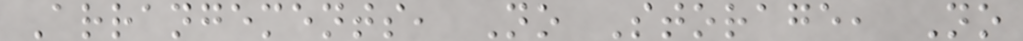Arrangements, No Storage, No
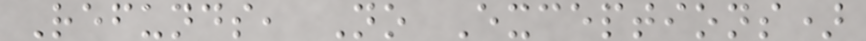Refunds, No Exceptions)
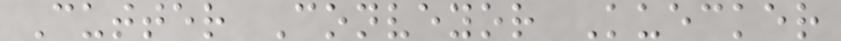Cutter Conveyor Kuecker
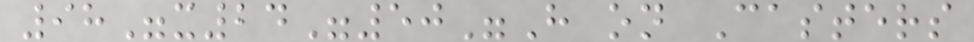98"x24"50"H on Casters
